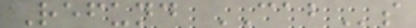Refund CABs
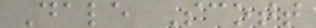Dale Scott
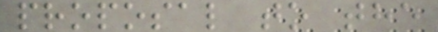proposal to the
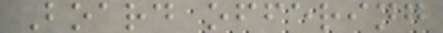Board offering
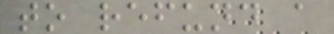to refund a
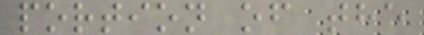portion of the
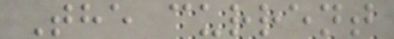The current
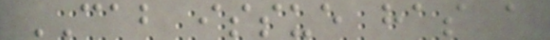CAB issue has a
